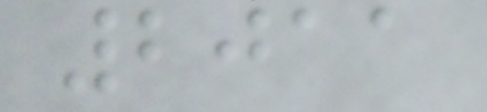2011
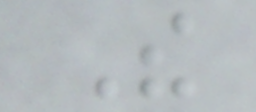The
